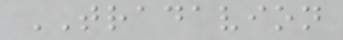TRADAVION
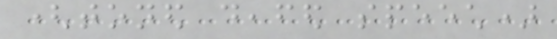(toned deafed speech)
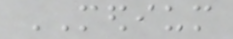MEDIUM
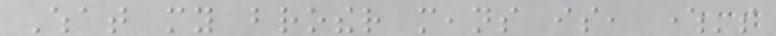What my brother means is, where's
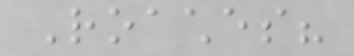Roaches?
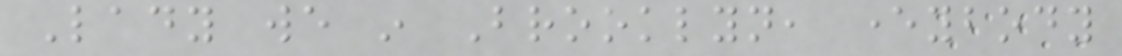Lady we in Brooklyn, everybody
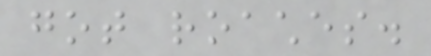got roaches.
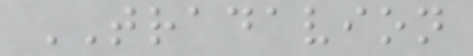TRADAVION
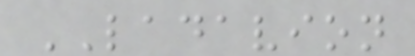LADAVION
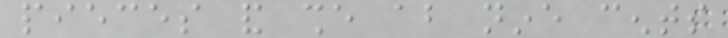pieces and she about nine cents
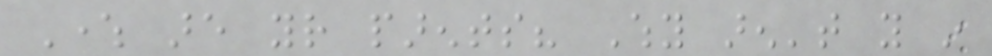Where are your parents? Why aren't you in
